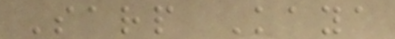Sarp Kaya
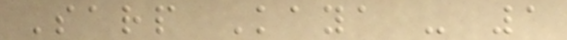Sarp Kaya - 1
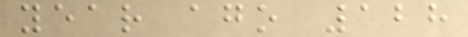year ago 128
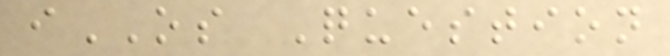iOS Question
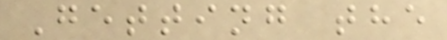Getting the
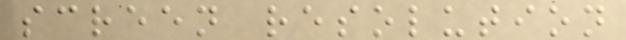screen resolution
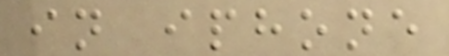in iphone
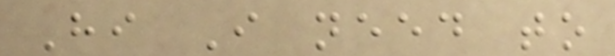Hi I need to
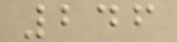246
